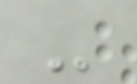-
